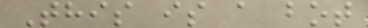This is a bot
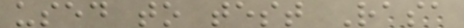used to test Rasa
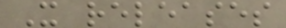X releases
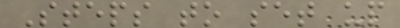Steps to set up
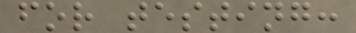for testing:
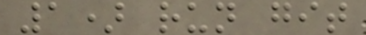1) run git
